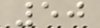50
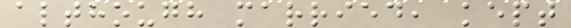although married, kept
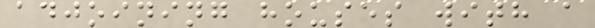adjoining houses with a
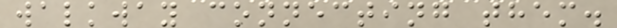walkway connecting them.
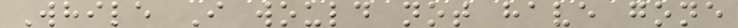While I would not have gone
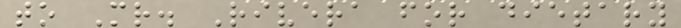to Mr. Rivera for dietary
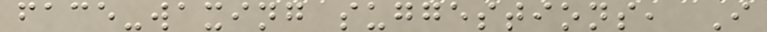face-waxing suggestions, I
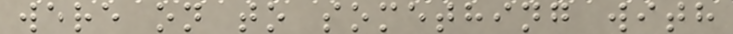were on to something with
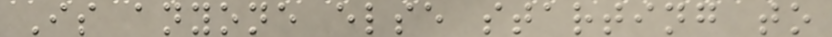Is anyone else starting to
